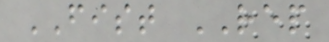FIST REP
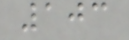103
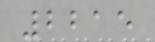2215
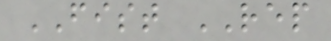FIST REP
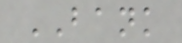BANK
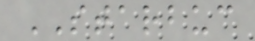STARBUC
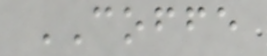COFFE
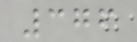376
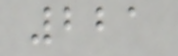221
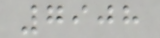7908
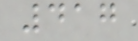417
